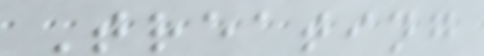Treating
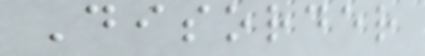Disorder
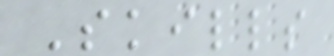Skills
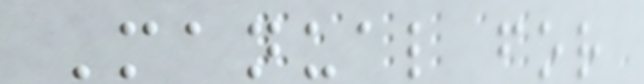Manual for
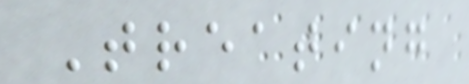Treating
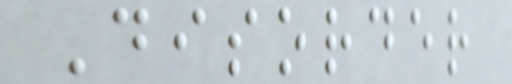Disorder
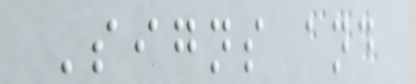Signs and
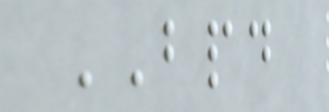BPD
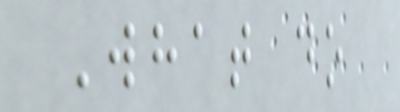What do
